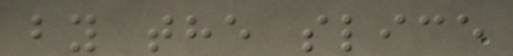by the slice
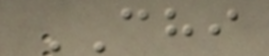CHI
